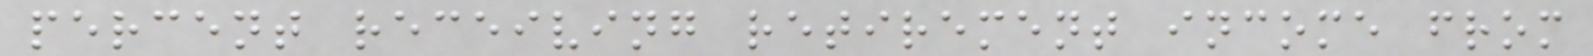percent receiving retirement income from
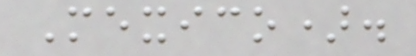Mexico).
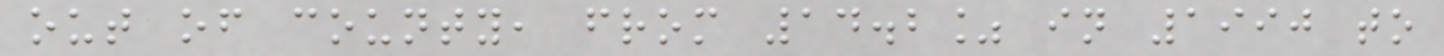out of county, from 14.2% in 1990 to
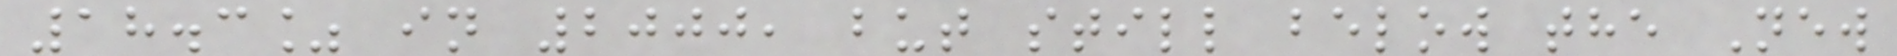18.3% in 2000, but still below the New
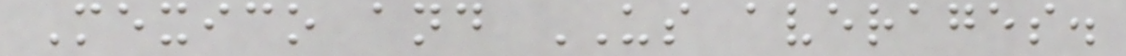Mexico and US averages.
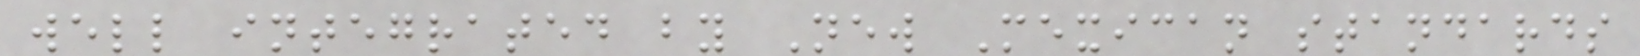well integrated by New Mexican standards
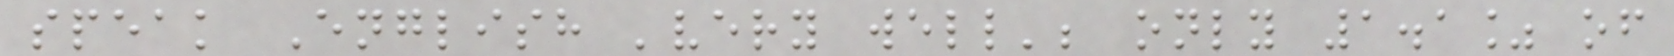speak English 'very well'; only 1.1% of
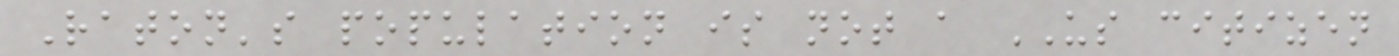Raton's population is not a US citizen
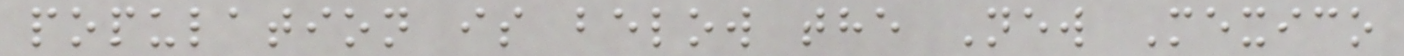population is below the New Mexico
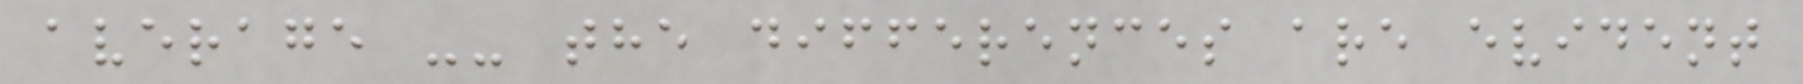average -- the differences are evident
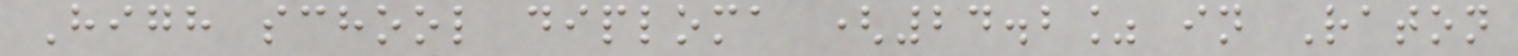High school diploma (24.2% in Raton
